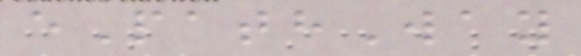ePathWay
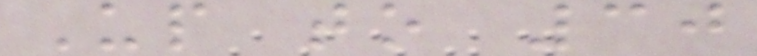Up to 30
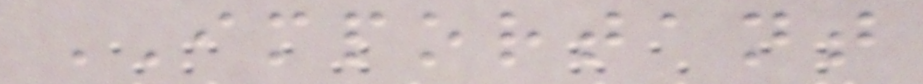IMPORTANT
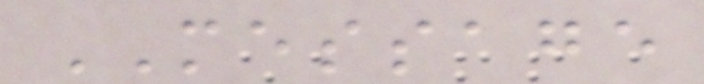MESSAGE
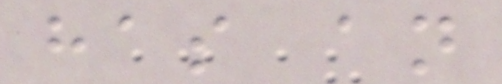has an
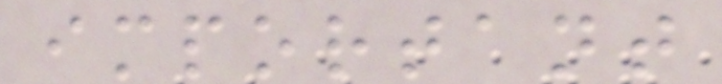important
